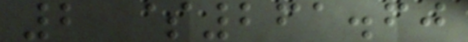2 $261.60
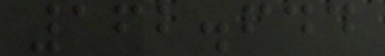162.644
